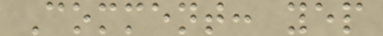Comment: yep
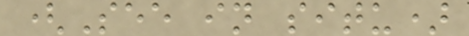(See in situ)
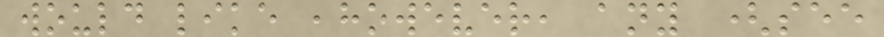would like ,however, any (see
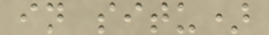in situ)
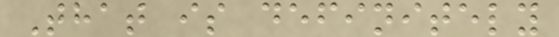That is definitely
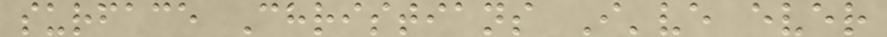surface Christians I've ever
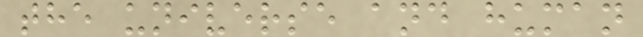the universe and human
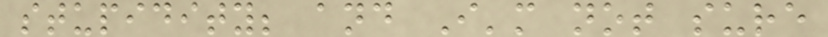stupidity; and I'm not sure
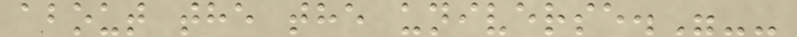about the the universe."--
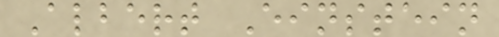Albert Einstein
